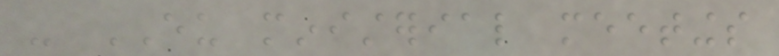- EU ministerial meetings
